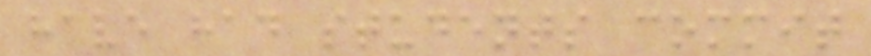have had students commit
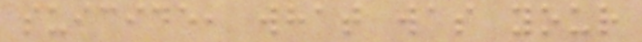suicide, what was your
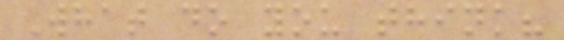What do you think?
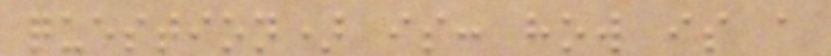question) is: how is a
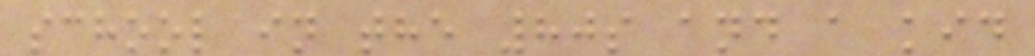school in the 80s and a kid
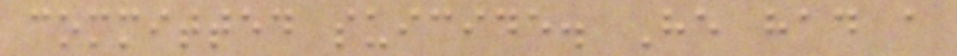committed suicide. He had a
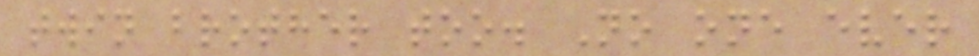twin brother too. No one ever
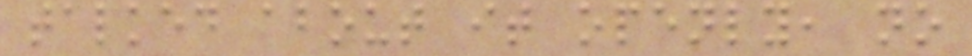talked about it openly, no
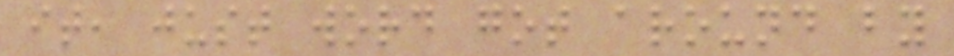it, just word got around by
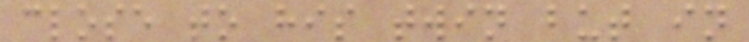close to his twin but in
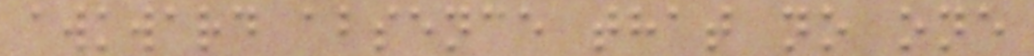awkward absence that no one
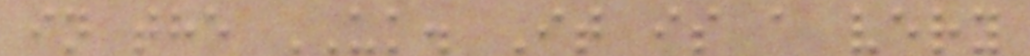in the UK. It is a very
